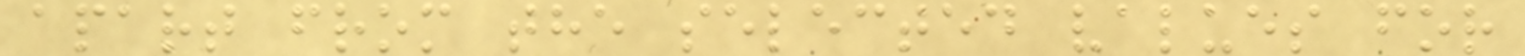apart from the selected values for
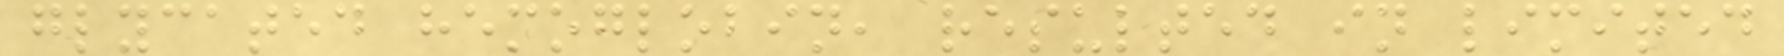glycated hemoglobin, resulted in limited
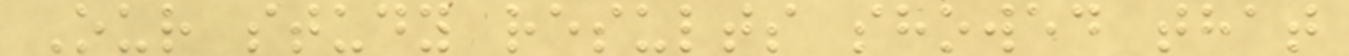Our study results showed that
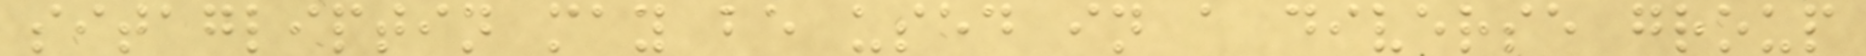sitagliptin may be used in a diverse group
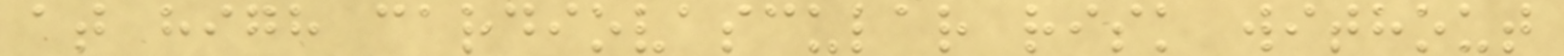at high cardiovascular risk without
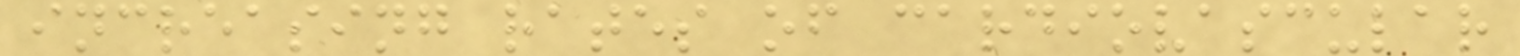increasing rates of cardiovascular
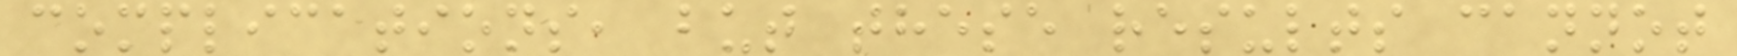complications, but these results cannot
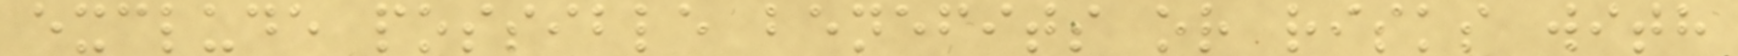exclude possible benefits or risks with
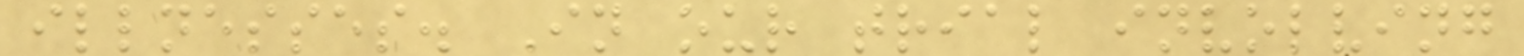illnesses. In our trial involving
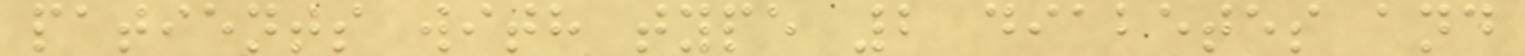patients with type 2 diabetes and
